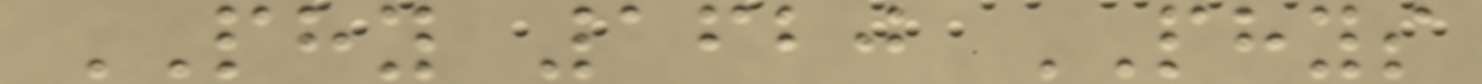PHY 1620 PHYS
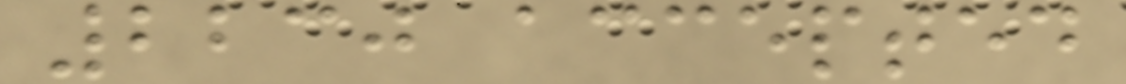2230 accepted
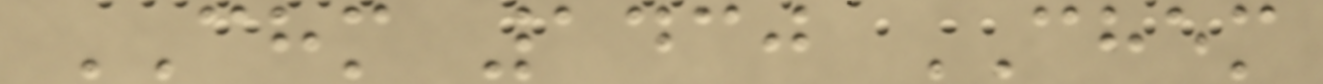CHM 1430 CHEM
